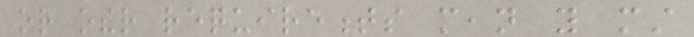or other requirements mean you must
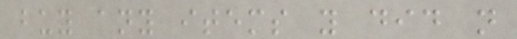buy any items you did not
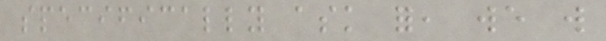specifically ask for, we will
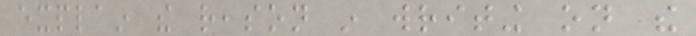explain the reason in writing on the
